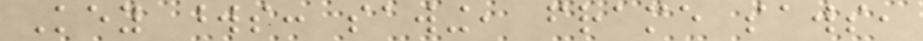Key words: sawing, frame saws,
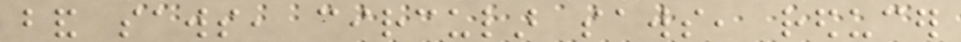band saws, circular saws, reducer
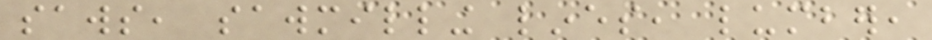saws, sawmilling lines, lumber,
